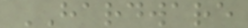HARDWARE
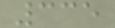335
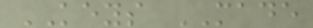KEYS MADE
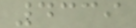4339
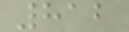812
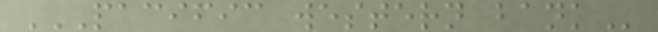PACIFIC WESTERN BANK
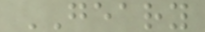GEARY
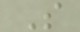S
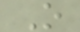O
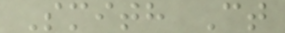Smith Ct
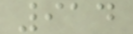914
